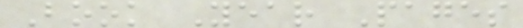Book Year Pages
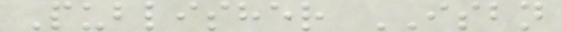Publisher ISBN
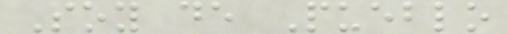Soy de Pueblo
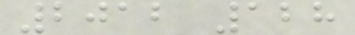2012 128
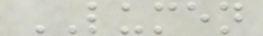LUMEN
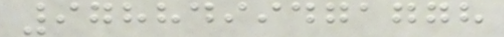9788499471778
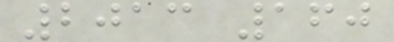2013 160
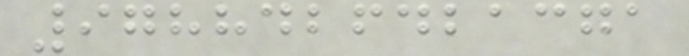9788426421371
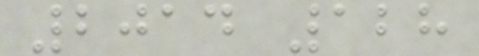2014 128
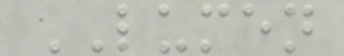LUMEN
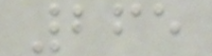265
